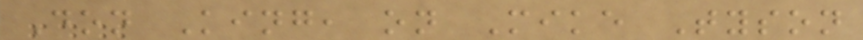Don King, on Mike Tyson
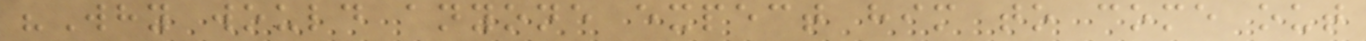"Why would anyone expect him to come out
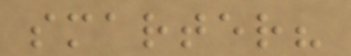smarter?
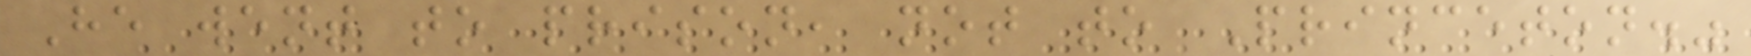He went to prison, not to Princeton."
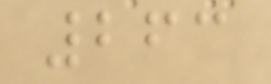263
